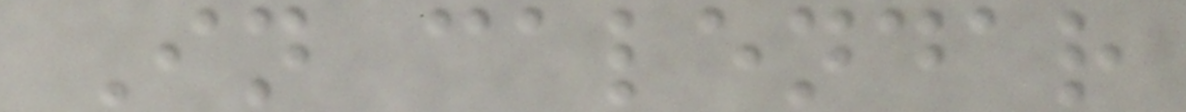In calendar
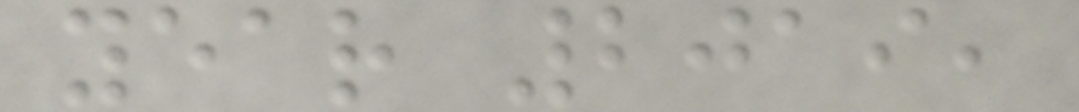year 2019,
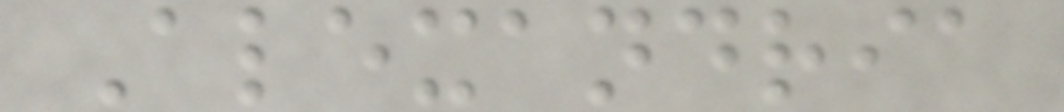Alexandria
